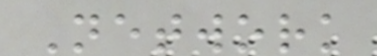Network
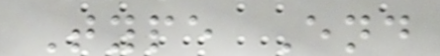Type End
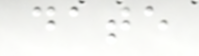date
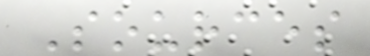Sources
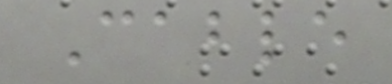Cable
